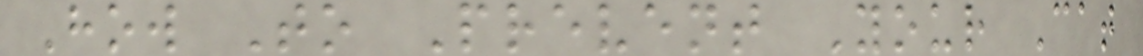How To Prevent Your Cat
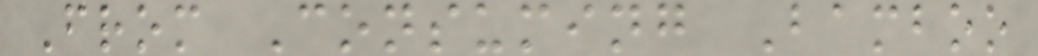From Consuming Bamboo
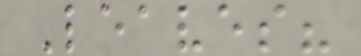Leaves?
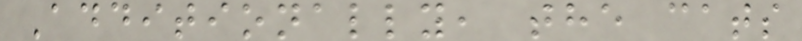Additionally, the cats
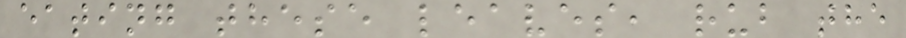eating these leaves, rub the
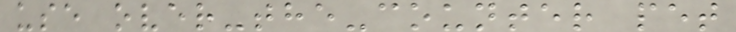use over-the-counter pet
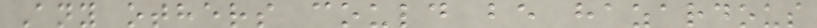Any others could be hazardous
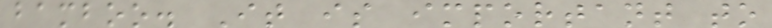bamboo. It is important to
